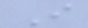I
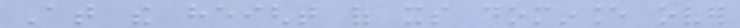At the height of its dominance over
